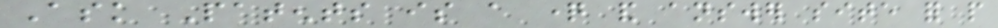Ask Patents is a question and answer site for people
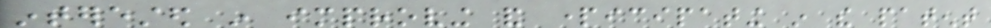interested in improving and participating in the patent
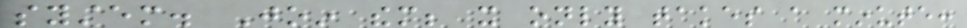system. Join them; it only takes a minute:
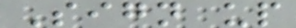Sign up
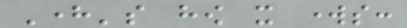Here's how it works:
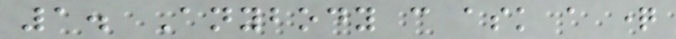1. Anybody can ask a question
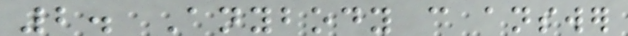2. Anybody can answer
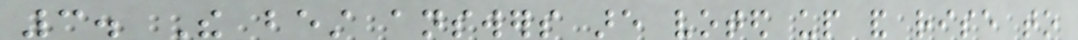3. The best answers are voted up and rise to
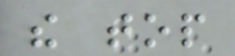the top
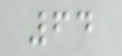64
